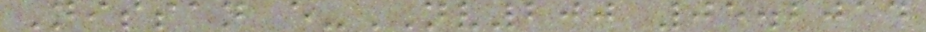Nissan e-NV200 05.2014
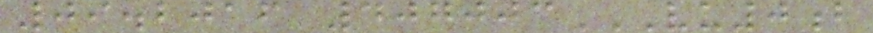09.2016 407003VU0B
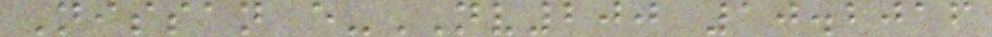Nissan e-NV200 10.2016
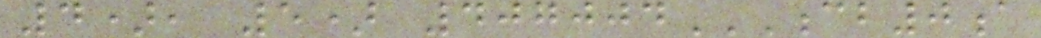4), 5) 407004CB0A
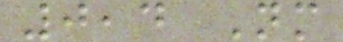0,4 Nm
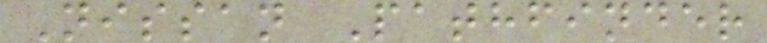Nissan Pathfinder
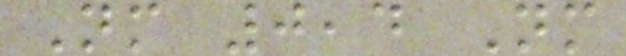Nm 0,4 Nm
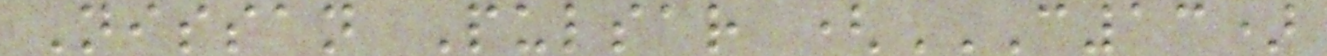Nissan Pulsar (C13)
